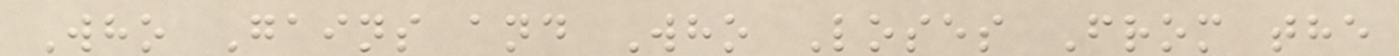Who Gains and Who Loses From the
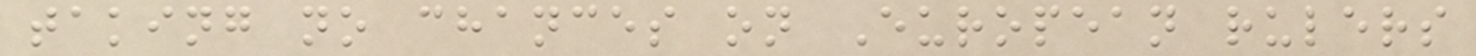taking no chances on European rulers
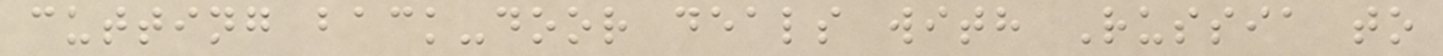cutting back-door deals with Russia to
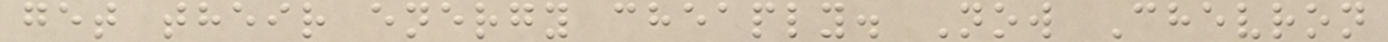get their energy cheaply. Now Chevron
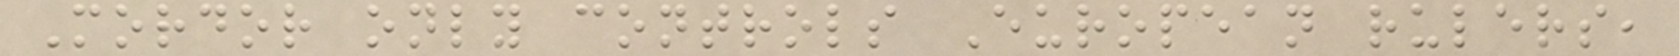Mordor only controls European rulers,
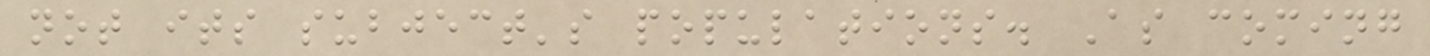not its subject's populations. As coming
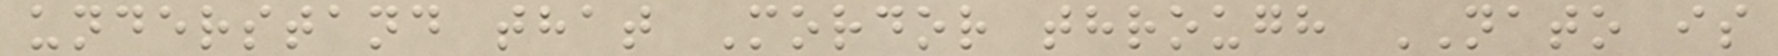understand that Mordor through NATO is
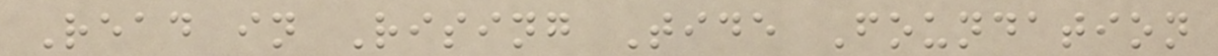Read in Rising Tide Foundation
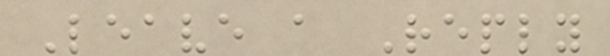Leave a Reply
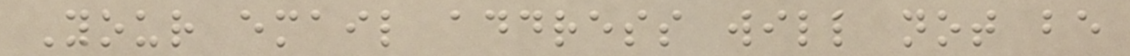Your email address will not be
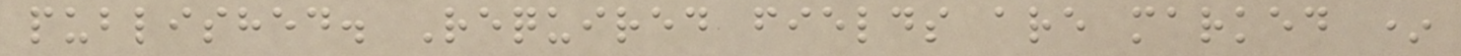published. Required fields are marked *
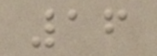16
